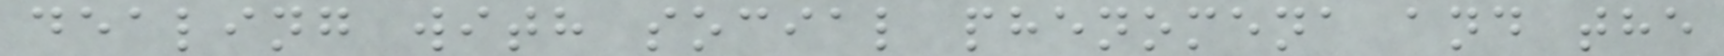dealing with social phenomena and the
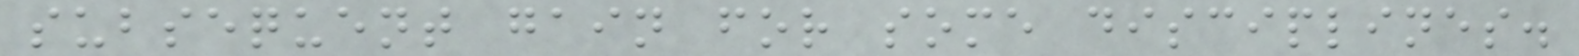subsequent gain for some disciplines.
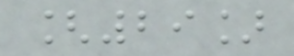[29]
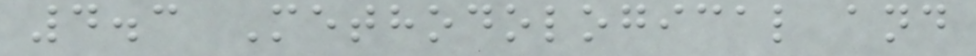4.3 Methodological and
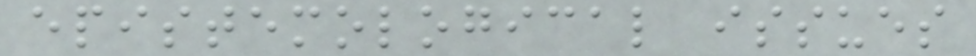epistemological issues
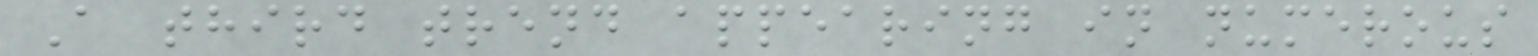A third trend appearing in numerous
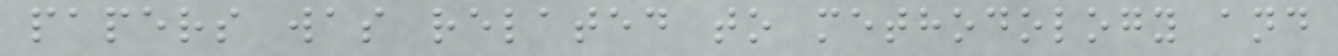papers was related to methodology and
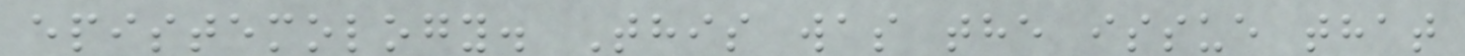epistemology. This was the issue that
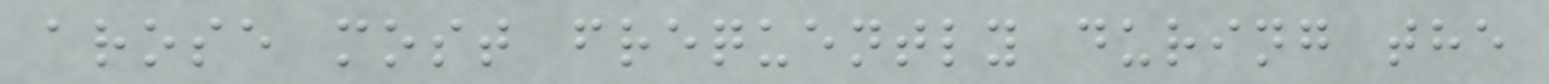arose most frequently during the
